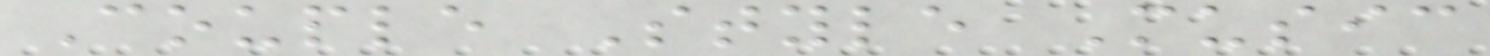Couple Style Music
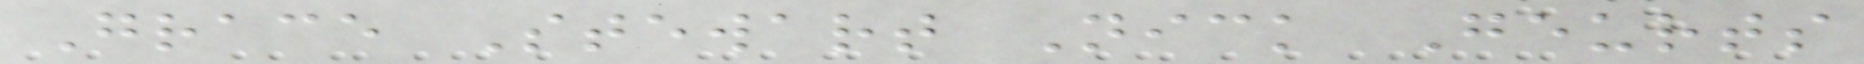Grace Stewart Nick Geurts
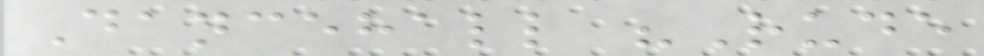Dancehall "Rude
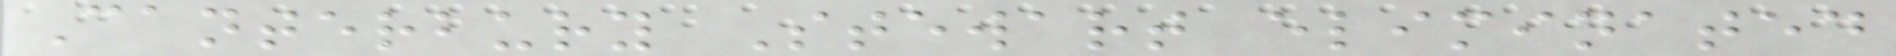Canterbury Stewart eliminated
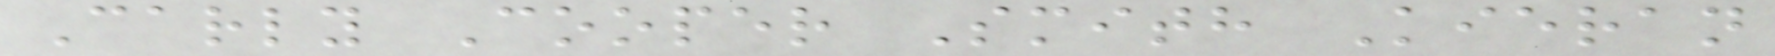Carly Cooper Smith Kieran
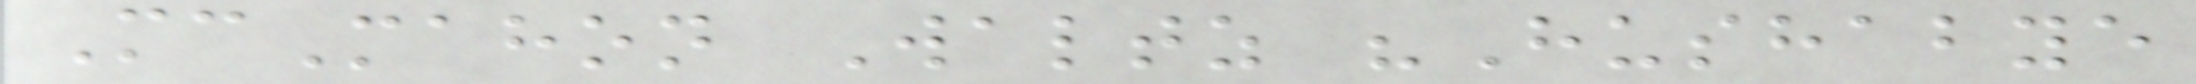McMahon Waltz "Hushabye
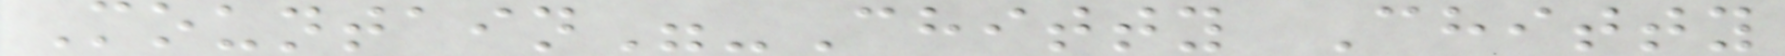Mountain"-Chitty Chitty
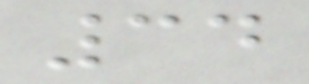34
